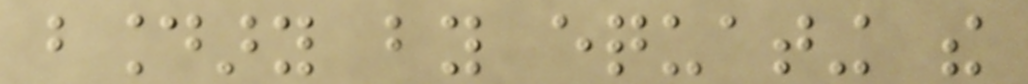boundary by equating the
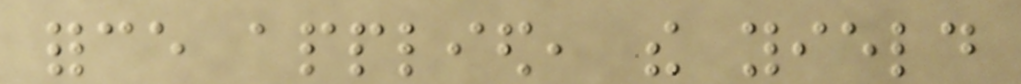force applied, the yield
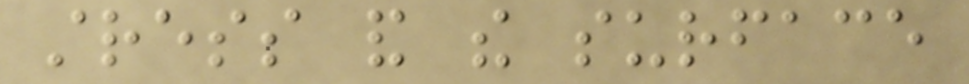stress and the surface
